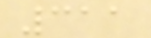311
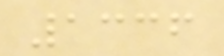1336
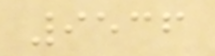9536
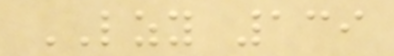LZY 139
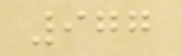977
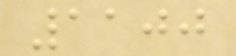1100
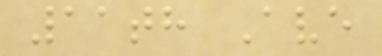11th Ave
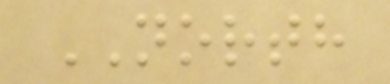NORTH
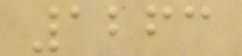1263
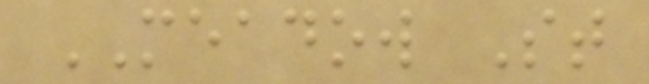MEADOW St
